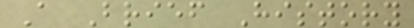A Brief History
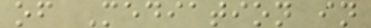of Mediation in
